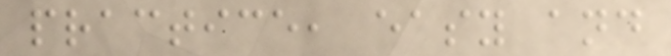practice, easy and
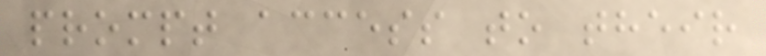prompt access to their
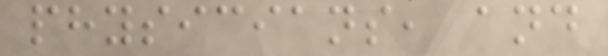physicians, and
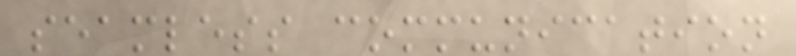seamless communication
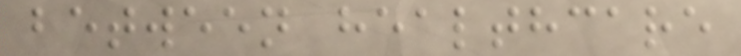between healthcare
